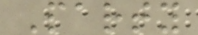Party
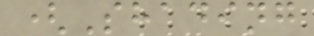(Shading
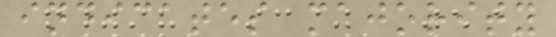indicates majority
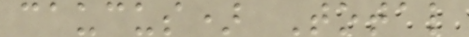caucus) Total
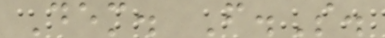Dem. F.S.
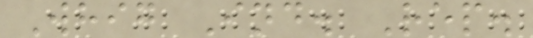Whig Ind. Rep.
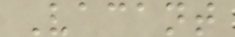Vacant
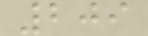209
